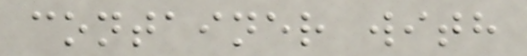container with
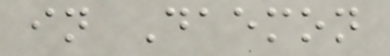in Daemon
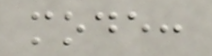mode:
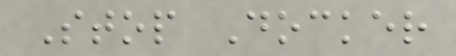Stop Docker
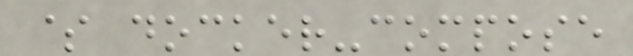$ docker-compose
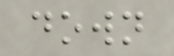down
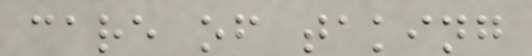care of taking
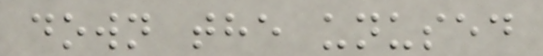down the unused
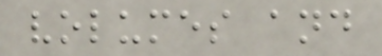volumes and
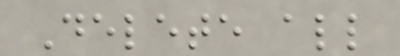Delete all
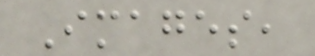Images,
